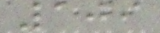109
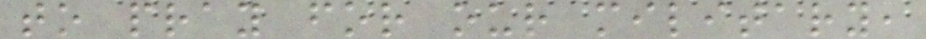to pray for our military,
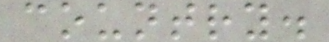country.
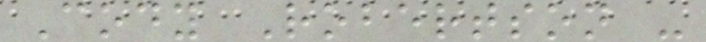Cody Robertson -
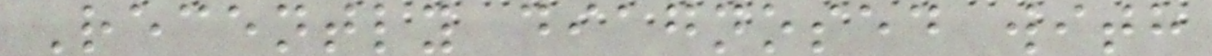Recently diagnosed with
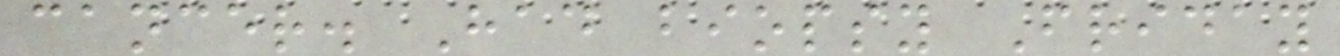cancer. Had biopsy Friday
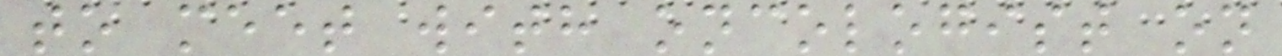to meet with oncologist on
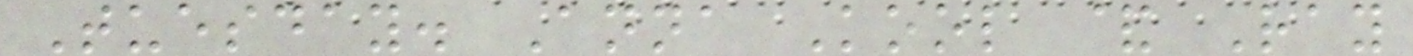Tuesday. Anna Kool & Ray
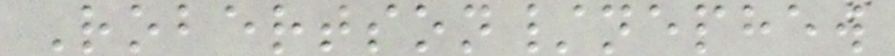Robertson/nephew
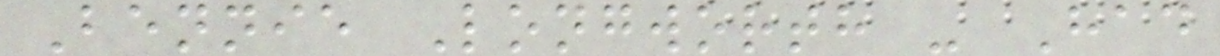Bennie Longworth - Had
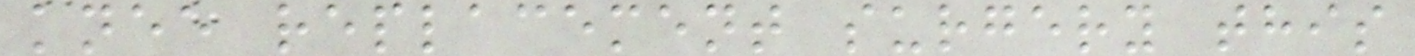knee replacement surgery this
